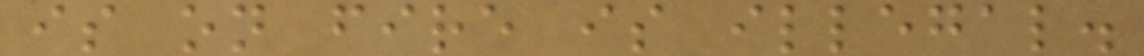is on fire is illegal.
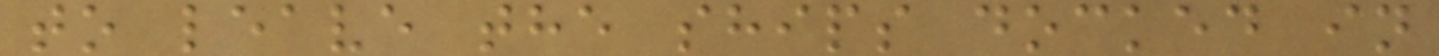to leave the ships docked in
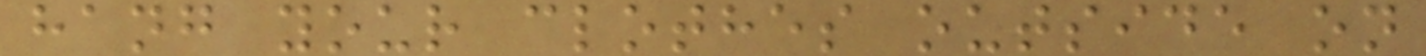hang your clothes outside on
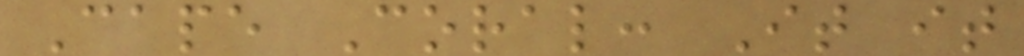Cape Coral: It it
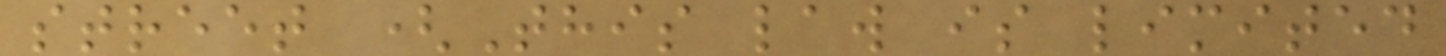street (This law is limited
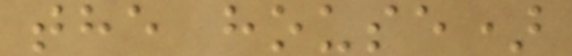the house)
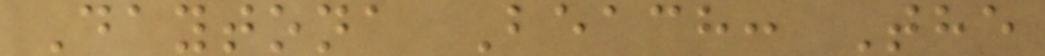Daytona Beach: The
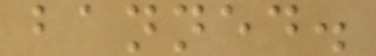banned.
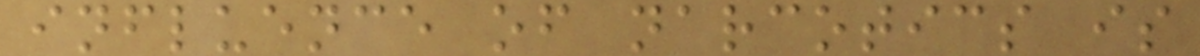influence of narcotics is
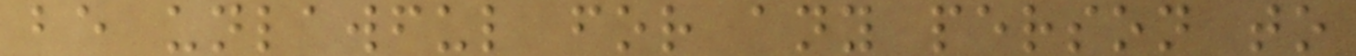be unlawful for any person to
